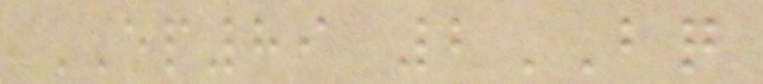EP89 2BQ
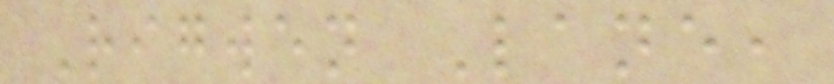Rigwen Lane,
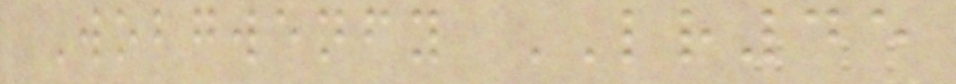Wobgwenfy LR45
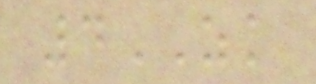4ZK
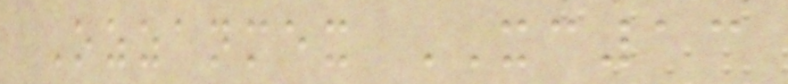Ozzanmex XC13
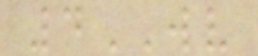4WV
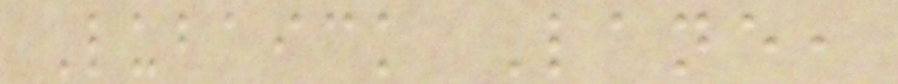Lubaick Lane,
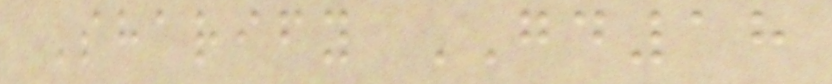Sharify GD18
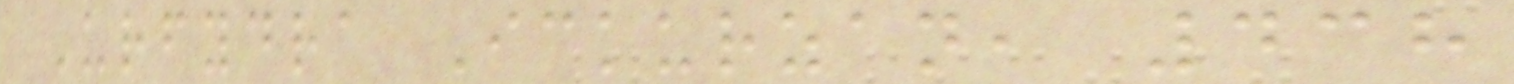Urfydra Ickurzan, 438
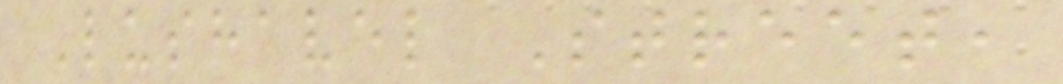Lushavel Street,
